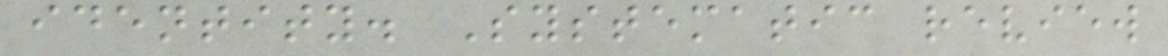identity. Systematic review
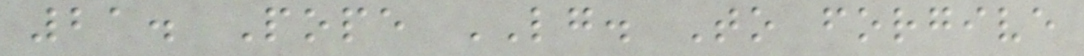21. Pope LG. To forgive
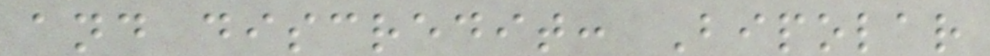and discredit: Bipolar
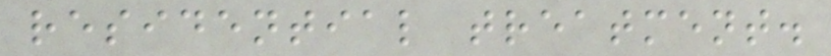residential treatment.
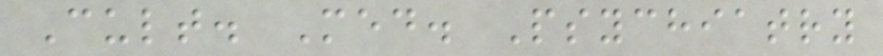Cult. Med. Psychiatry
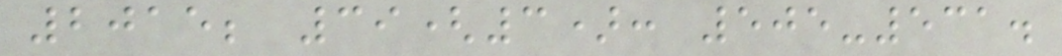2015; 39(3): 505-531.
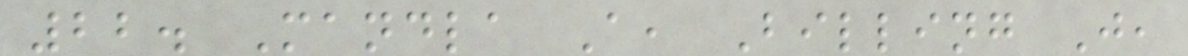22. Mandla A, Billing J,
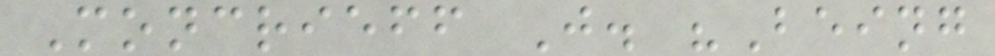Moncrieff J. "Being
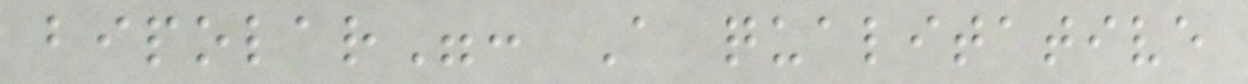bipolar": A qualitative
